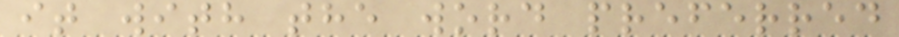it with the word preferred
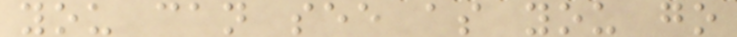you can see as you go
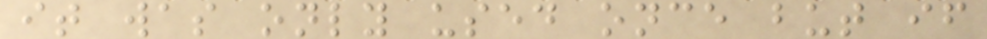it was only used once but if
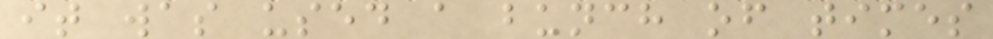it was used a bunch of times
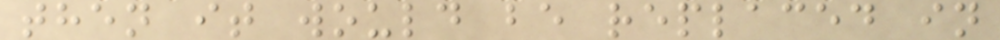then it would be replaced in
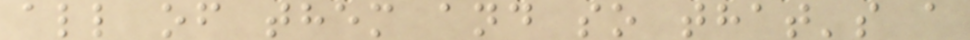all of them and so that's a
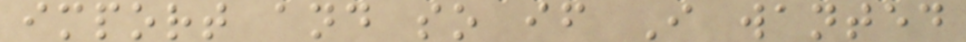import and so if I wanted
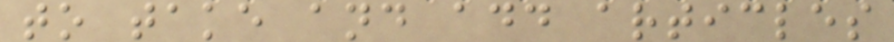to take and add articles
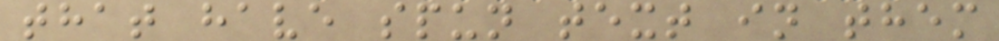that have spun text in them
